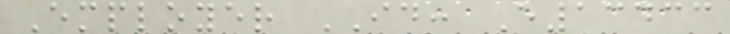Employer ID: E13433
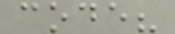code?
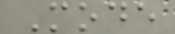Mode
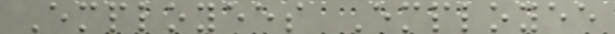Employees Employee
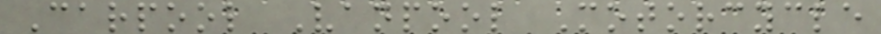Carpool Vanpool Motorcycle
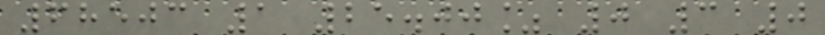68503 1 25.00% 0 3 0
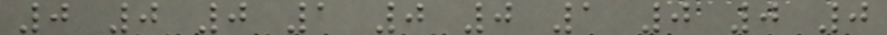0 0 0 1 0 0 1 0 0 0
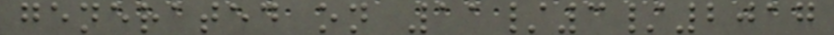generated on 11/3/2017
